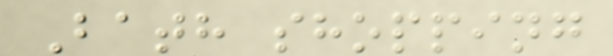Bath shopping
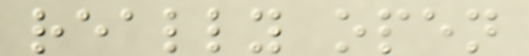really open
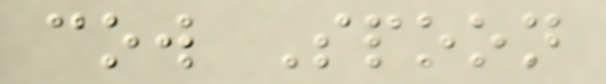cow Spoon
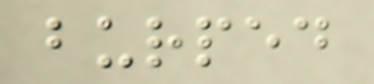burped
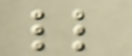ll
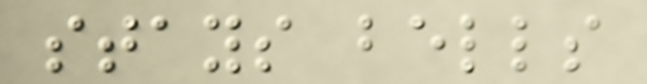stays bells
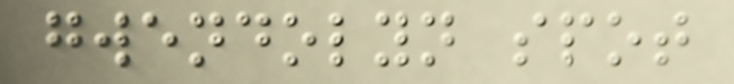gwendolyn spot
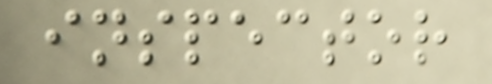inspector
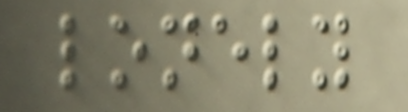lonely
